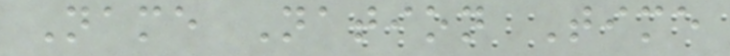Name Nation Time
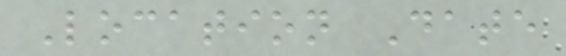Location Date
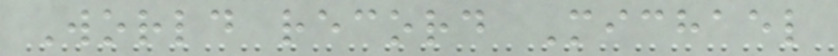World record Michael
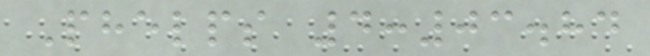Phelps 4:03.84
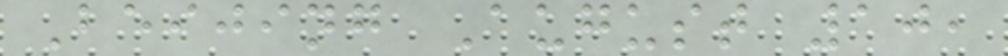Beijing August 10,
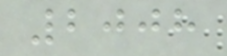2008
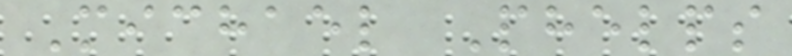Michael Phelps
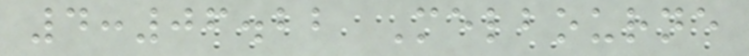4:06.22 Melbourne
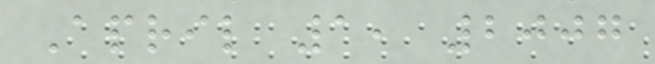April 1, 2007
